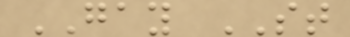GAY ST
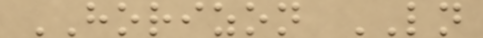HORIZON LN
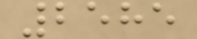2585
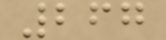267
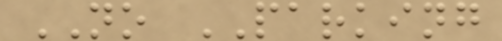NO PARKING
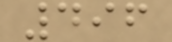496
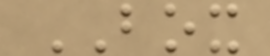BOX
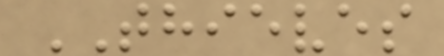THIEVES
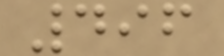496
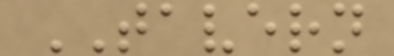TAVERN
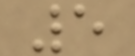5
